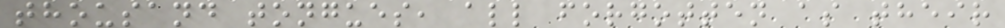thousand tongues, all forgotten as their
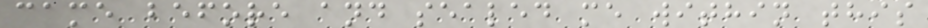came before and sealed me within this
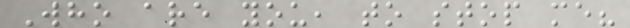Who are you, to stop me?
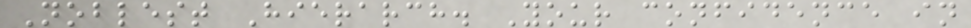Noblest Hierarch. Your confidence in
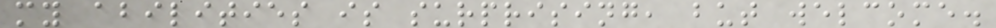my abilities is surprising, but welcome.
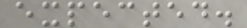expected.
